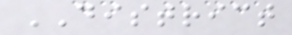DISTRICT
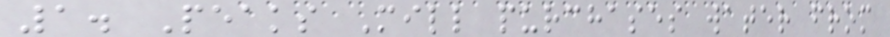1. Peaks Mill purchases water from
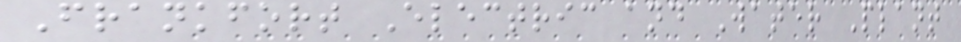Frankfort Electric and Water Plant
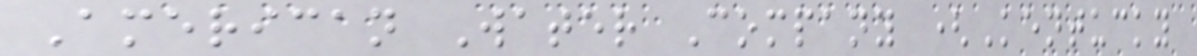American Water Company (Kentucky
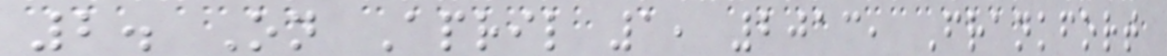2. On April 1, 2013, Frankfort
